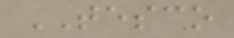TESCO
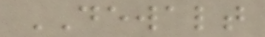DEWALT
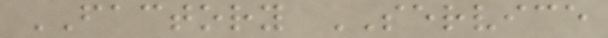FACTORY SERVICE
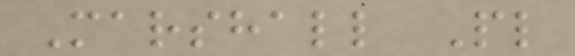Marshall Pl
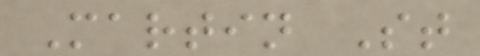Martin St
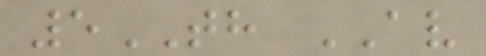5TH AV
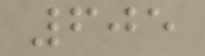605
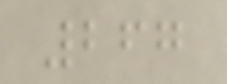267
